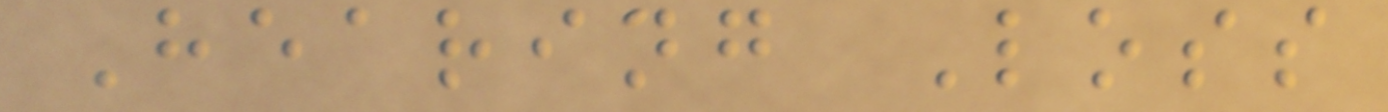Hearing Loss
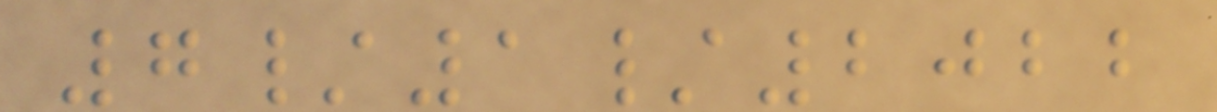7/1/2022
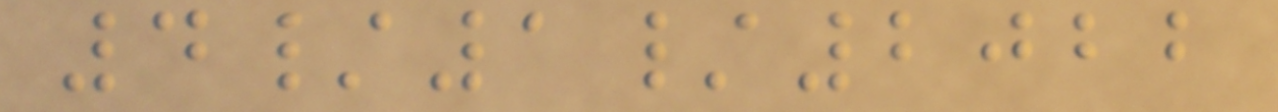4/1/2022
